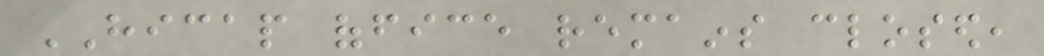HICAP office remains closed,
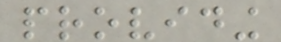providing
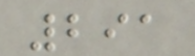291
